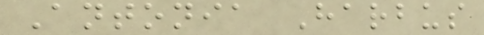Antonia Harbus
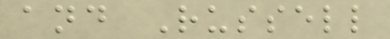and Russell
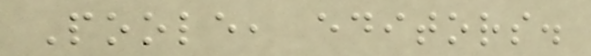Poole, editors.
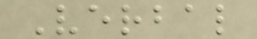Verbal
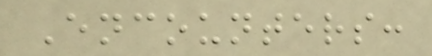Encounters:
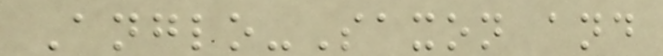Anglo-Saxon and
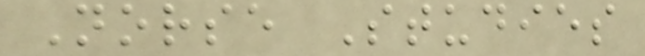Norse Studies
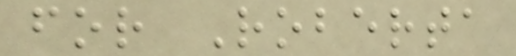for Roberta
